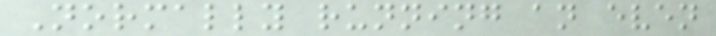Normally running an even
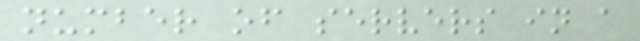number of servers in a
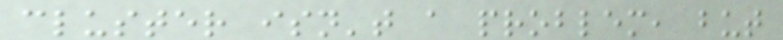cluster isn't a problem, but
